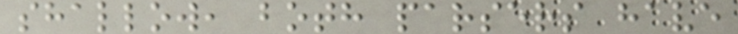shallow, both parsers have
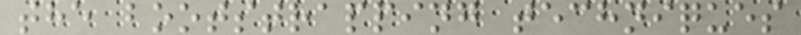the bootstrapping techniques
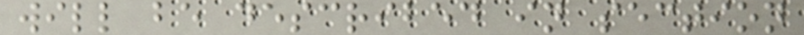will be described in section
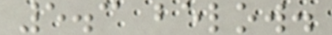5.3 below.
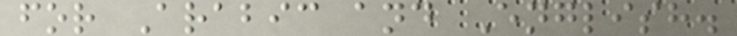for Arabic and English.
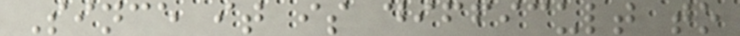Since it is difficult to
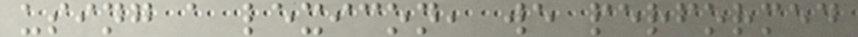using a lexicon, we performed
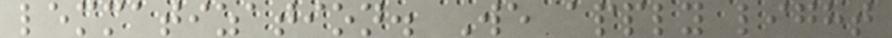lemmatization. We apply light
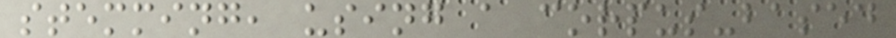stemming, using a corpus-based
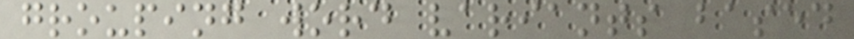grouping word variants based
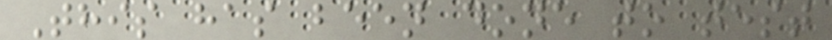This has been done to test
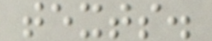texts.
